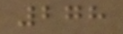278
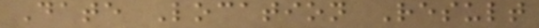Date Location Result
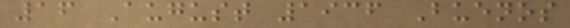16 August 1936 Buenos
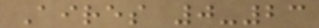Aires 0-23
